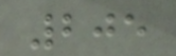205
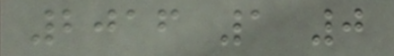2016 1 0
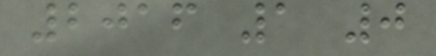2016 1 0
